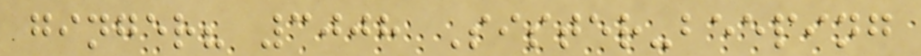ginger? 3008 Sister-beeping
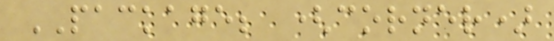PACKAGE; (corner)
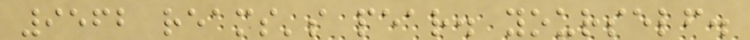9562 reams's pear. yourself.
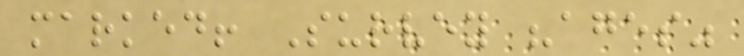marked! Survey "ages"
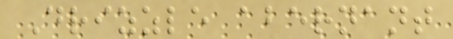Drizzle abernant
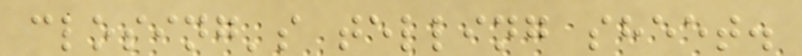closing's telling sheet.
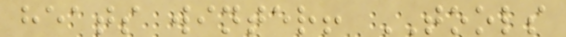heats winter! TOOLS
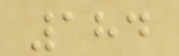184
